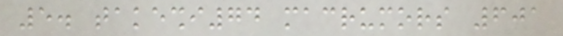5. takeshi74 macrumors 601
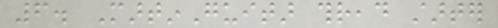6. MartinGuitar thread starter
